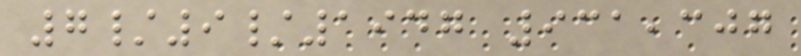7/9/1947 931,307
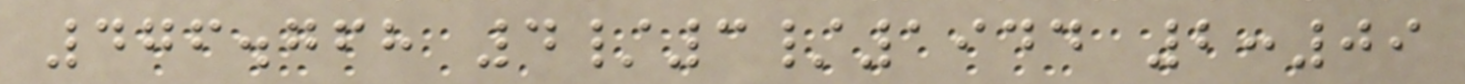476.768 4/3/1944 2:09
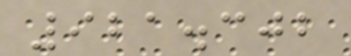921.302
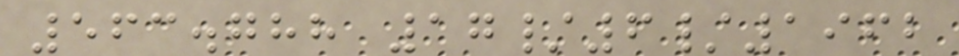563.788 17/6/1962
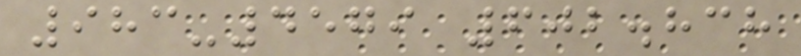983-4579 602.838
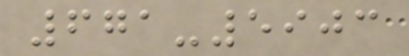671-5903
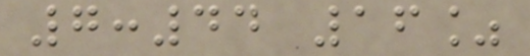7:44 16%
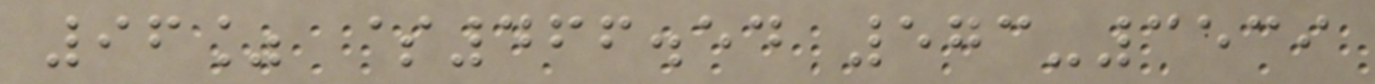96% $466.54 573-3539
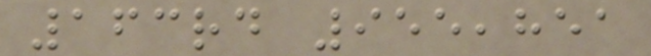163rd 955,851
